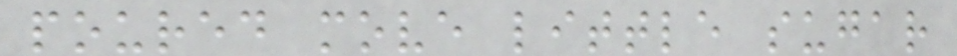poured move little sugar
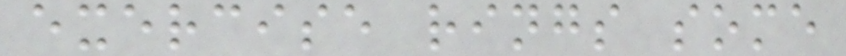exercise rings some
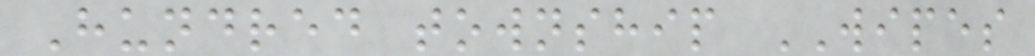Hundred township WIPES
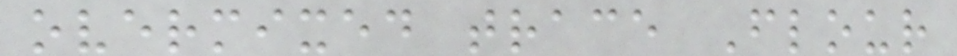overmixed trace Flour
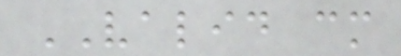VALID cm
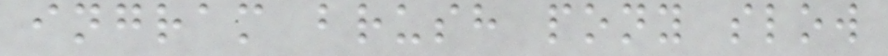ingram brush pony slow
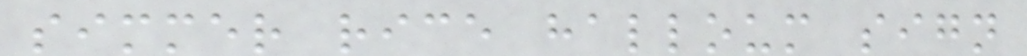simmer rice halloum sign
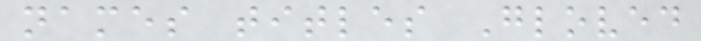names titles Gloved
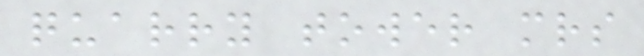quarry tower mrs
